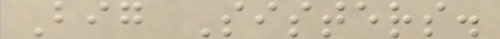Big Sisters.
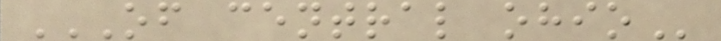OF CENTRAL OHIO
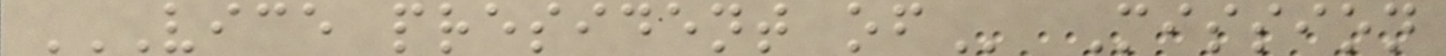VICE PRESIDENT OF Mission
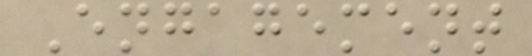Engagement
